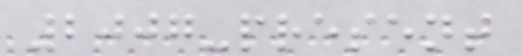2007-present
